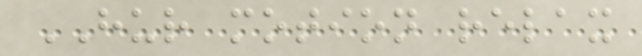HUR motion relax
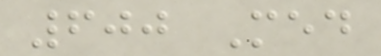600 Med
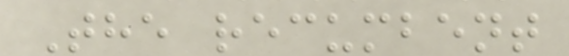The recumbent
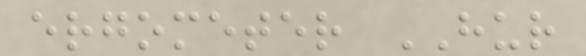ergometer HUR
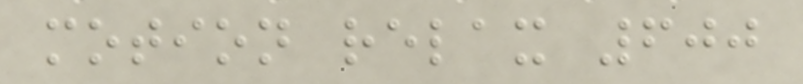motion relax 600
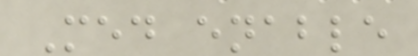Med enable
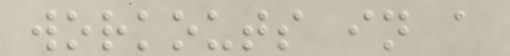workouts in a
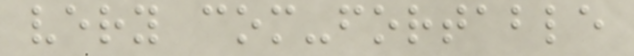very com-fortable
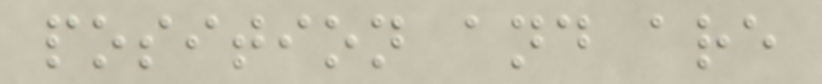position and are
